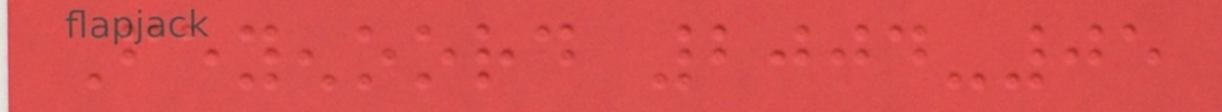Feyenoord 2004-05
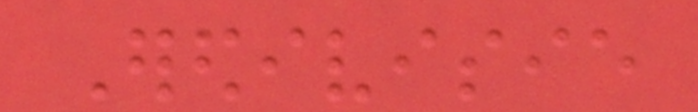Eredivisie
